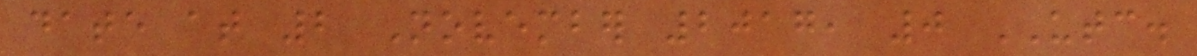date at 2 November 2017, 0 UTC.
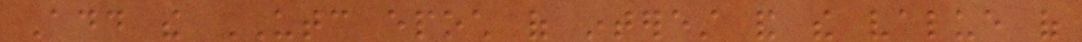Add the UTC epoch of interest and the value of
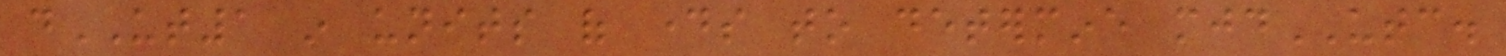dUT1 in units of days to determine mjdUTC.
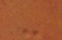-
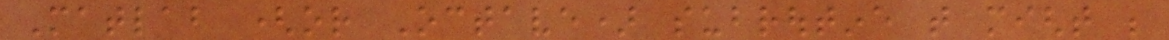Matlab (or Octave) subroutine that might be
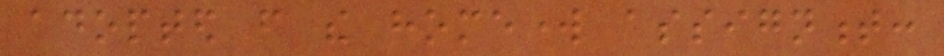adopted from the homework assignment:
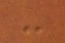-
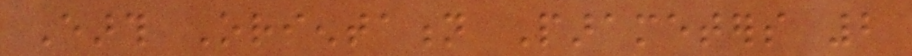Earth Orientation Parameters 2
